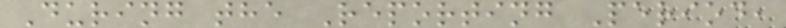During the Reporting Period,
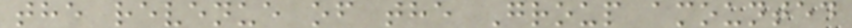the revenue of the Group amounted
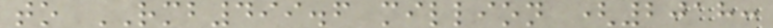to RMB499.6 million (2018:
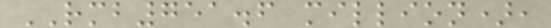RMB751.6 million),
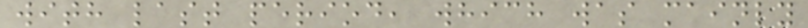with last period, which was mainly
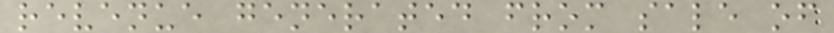revenue generated from sale of
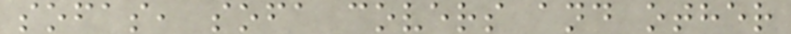sofas, sofa covers and other
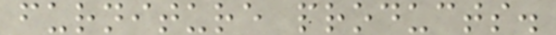furniture products.
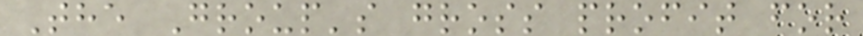The Group's gross profit for
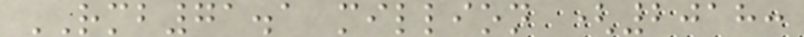RMB71.1 million (2018:
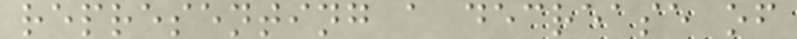representing a decrease of
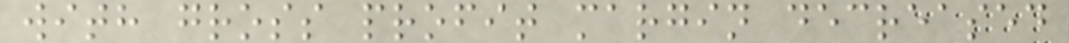with gross profit margin decreased
